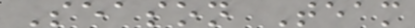Season Team
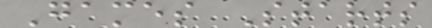Games Starts
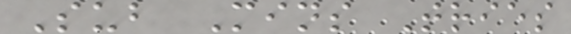Sub Mins Tries
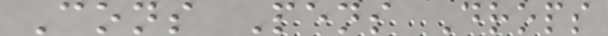Cons Pens Drops
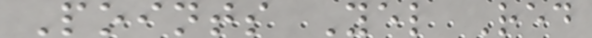Points Yel Red
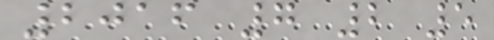2016 7 2 5
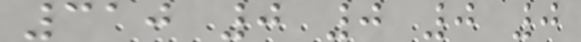310 0 0 0 0
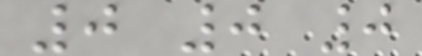0 0 0
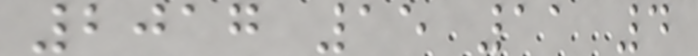2017 15 11 4
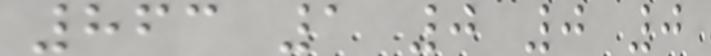863 1 0 0 0
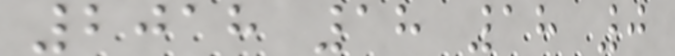2018 18 18 0
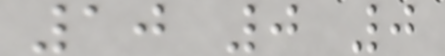10 0 0
